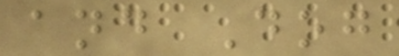and Dog
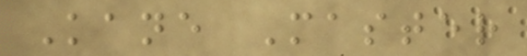Kane Master
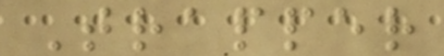Trapper
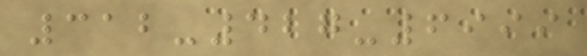312-427-6999
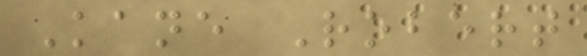Kane Robert
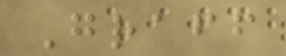Graff
